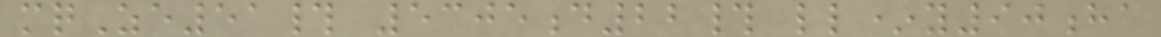mqZe51# 5305d22# ll*y90ha
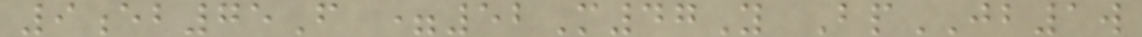9eb75F =52M47Y BpJB1w
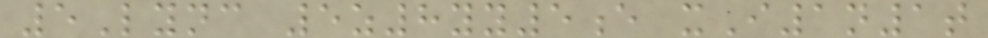5Lync 5z8yy5e xI1n1t
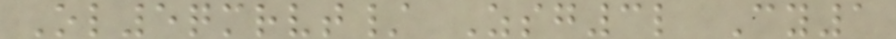Ol5qmrvt/ Zsg3l Cy1
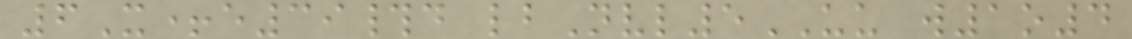6X+e39#d lbNvl5UU w1o4
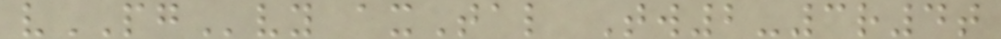vPGvy axTal Tw2-3r4t
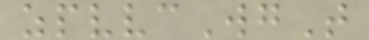zpvvcWgT
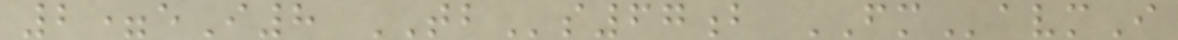2=eI8 TBs67b FMavmI
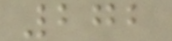272
